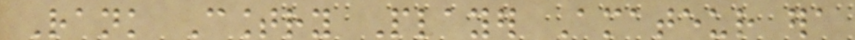Rank Country Player Amateur era
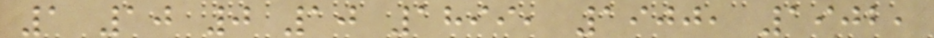1 10 0 10 1899, 1900, 1902,
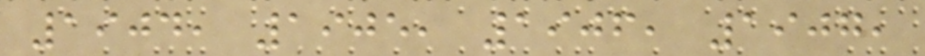1904, 1905, 1906, 1907,
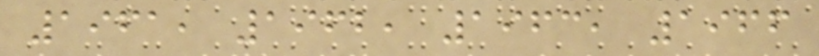1961, 1962, 1963, 1966
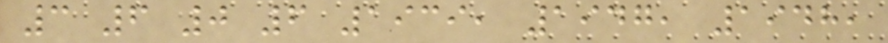3 6 0 6 1939, 1947, 1948,
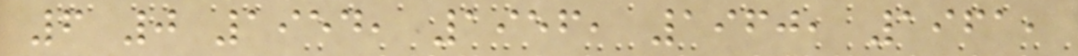6 0 1954, 1956, 1960, 1961,
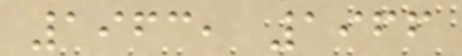1963, 1966
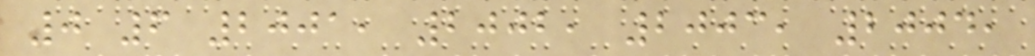0 6 2001, 2002, 2003, 2004,
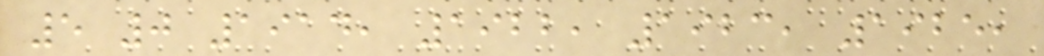5 0 1914, 1922, 1923, 1925,
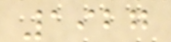1927
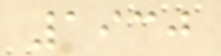1930
